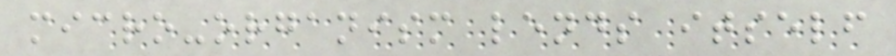micro-organism lends itself
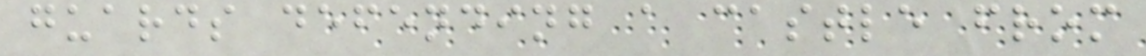guards defending a castle from
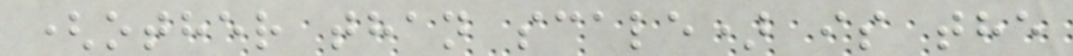(other than scale) is the
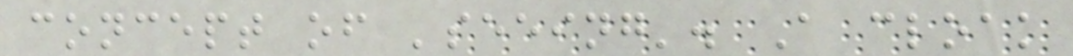concept of 'seeing'. A cloak
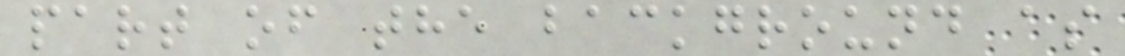part of the background as
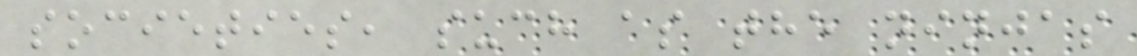societies, such as the ninjas
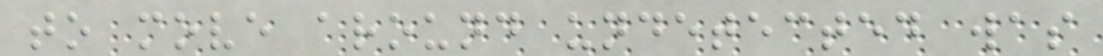to move around undetected was
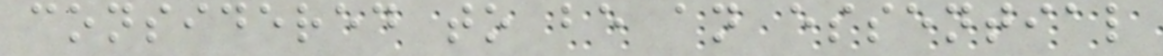considered to be an essential
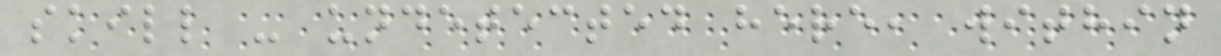skill - undetected here, within
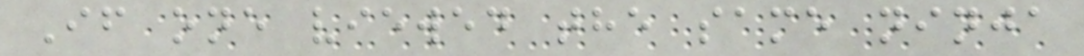If one viewed the same ninja
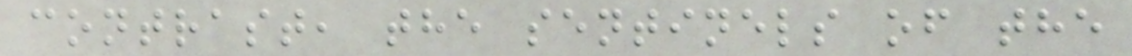contrast, the sentinels of the
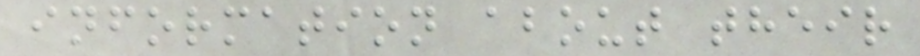information about their
